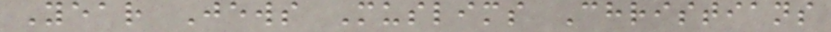Year Jews Muslims Christians
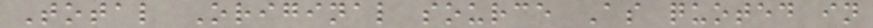Total Original source As quoted in
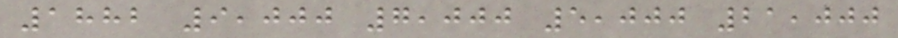1882 9,000 7,000 5,000 21,000
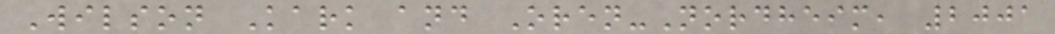Wilson Kark and Oren-Nordheim, 2001
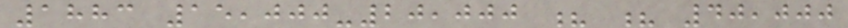1883 15,000-20,000 ? ? 40,000
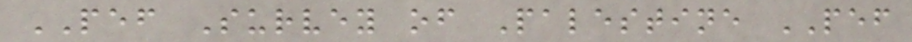PEF Survey of Palestine PEF
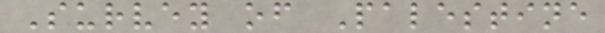Survey of Palestine
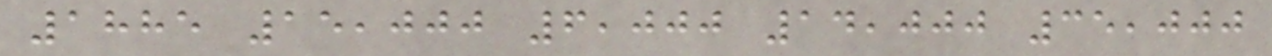1885 15,000 6,000 14,000 35,000
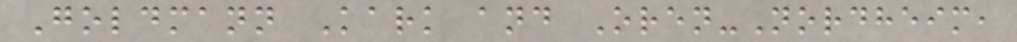Goldmann Kark and Oren-Nordheim,
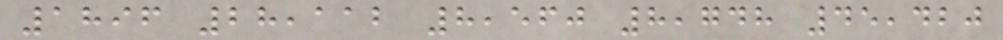1896 28,112 8,560 8,748 45,420
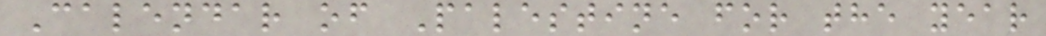Calendar of Palestine for the year
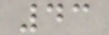43
